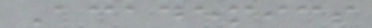Academics
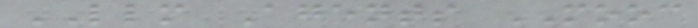LLM Agents MOOC
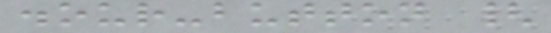.our-button {
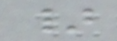}
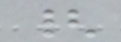{
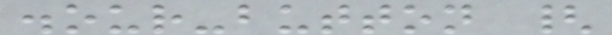.our-button {
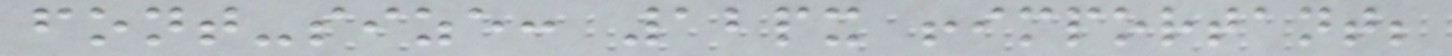font-size: 12px !important;
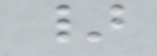}
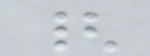{
